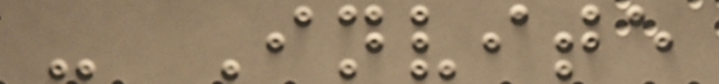- Invite
